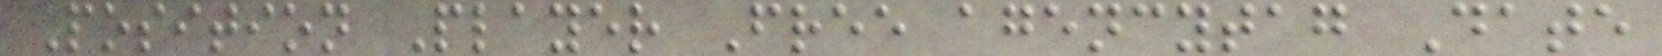Position Player Free agencytag Date
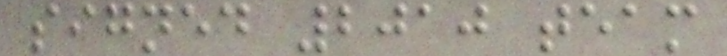signed 2010 team
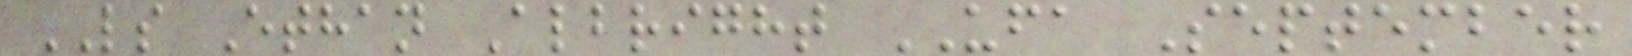LS Ethan Albright UFA September
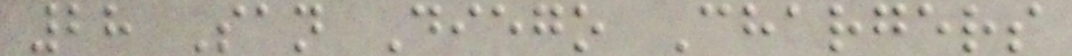28 San Diego Chargers
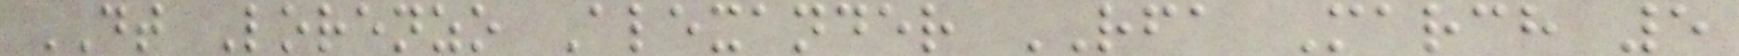DT Lorenzo Alexander RFA March 5
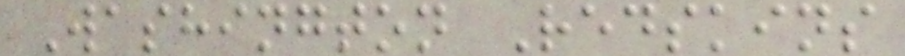Washington Redskins
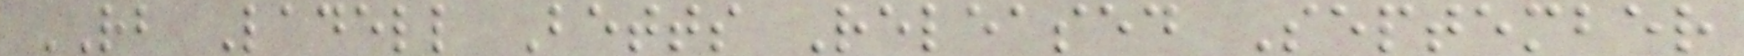RB Ladell Betts Released September
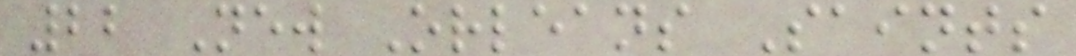22 New Orleans Saints
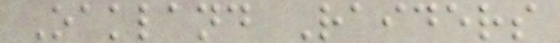Oakland Raiders
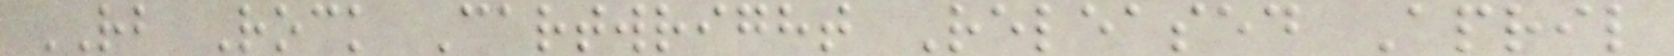RB Rock Cartwright Released April
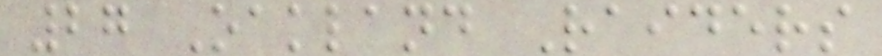27 Oakland Raiders
